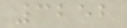3252
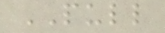PULL
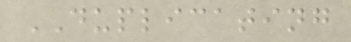DUPLICATING
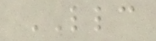LLC
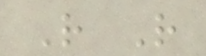R R
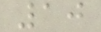10
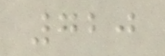720
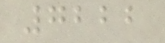7222
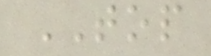TOP
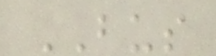BUS
